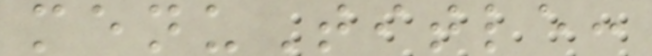menuTitle:
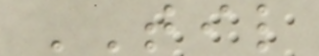TIL
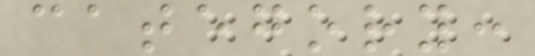category:
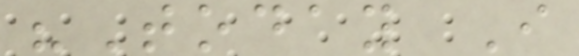"Today I
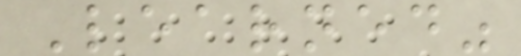Learned"
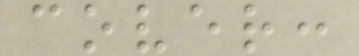cover:
